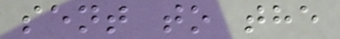sent to the
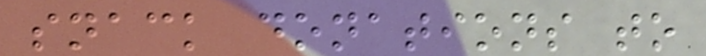snack donations to
